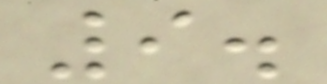9.
